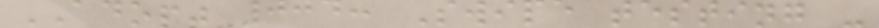ADOPT-004: Swipe testing -
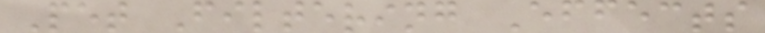Pet Filtering Effects
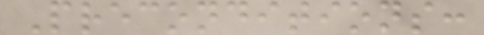Preconditions:
